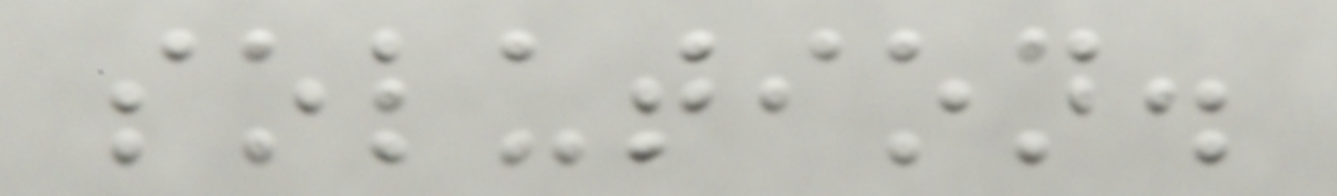solution.
